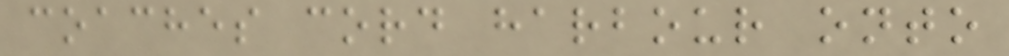coaches cord harbour onto
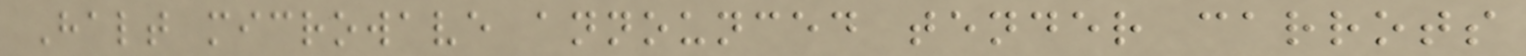Halt microwave announced tender carrots
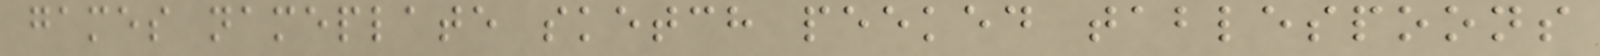games nameplate sketch peeked tablespoons
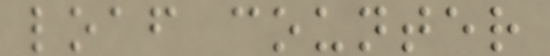loaf counter
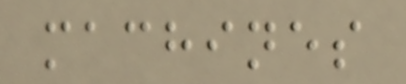machines
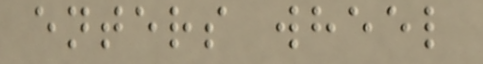enters wheel
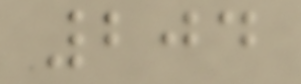204
